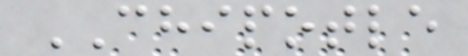CHIPOTLE
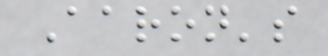Aaron's
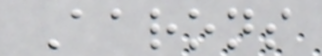Aarons
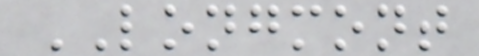LONGMONT
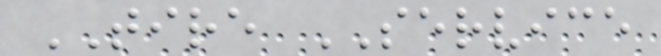TIRE SERVICE
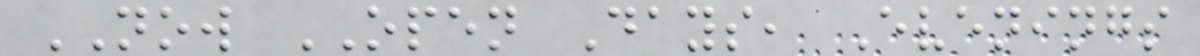NOW OPEN Days, Evenings
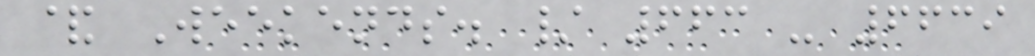& Weekends. / 663 - 6639
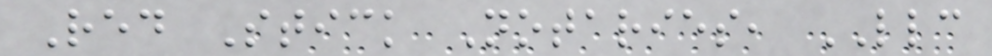Red Stick Notaries, LLC
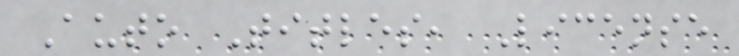Auto Titles, License
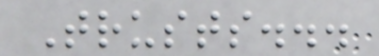Trusts...
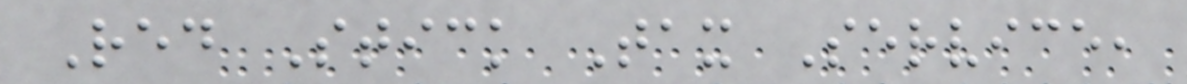Red Stick Tax Service,
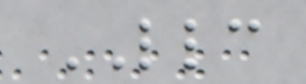LLC
